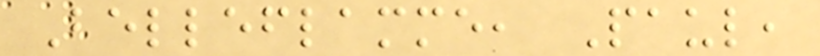Belleflamme, Paul,
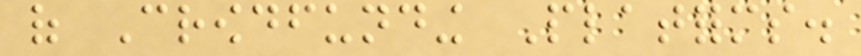of Crowdfunding Platforms.
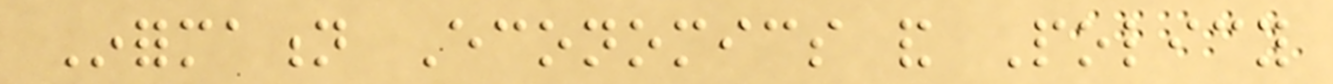Information Economics and Policy
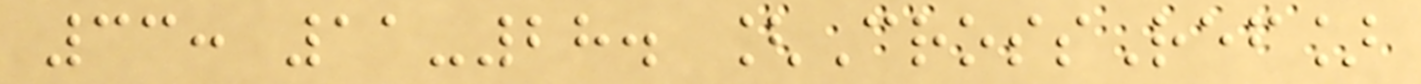33: 11-28. [CrossRef]
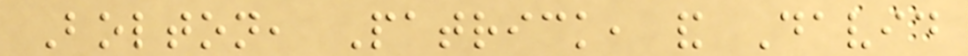Bolton, Patrick, and David
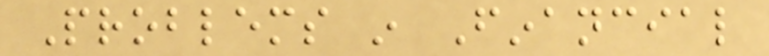Problems in Financial
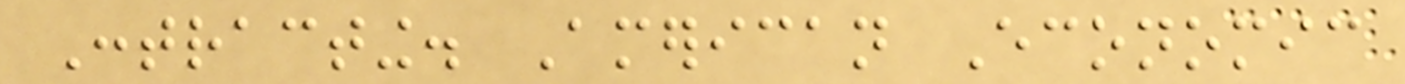Contracting. American Economic
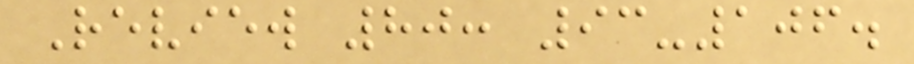Review 80: 93-106.
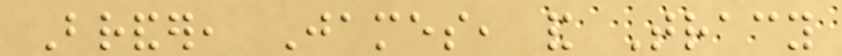Brander, James, and Tracy
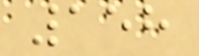158
